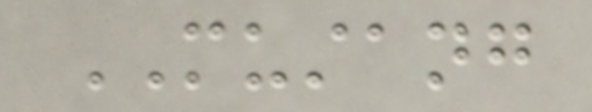MUSTANG
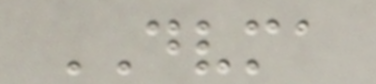DVMA
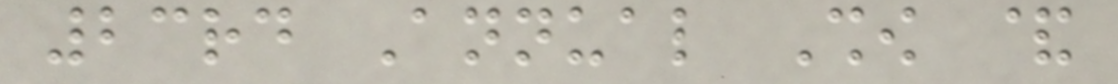23rd Annual Show &
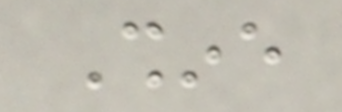Shine
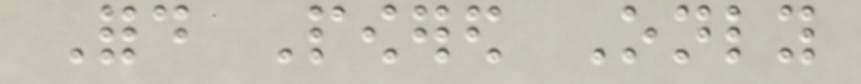Ford Powered Only
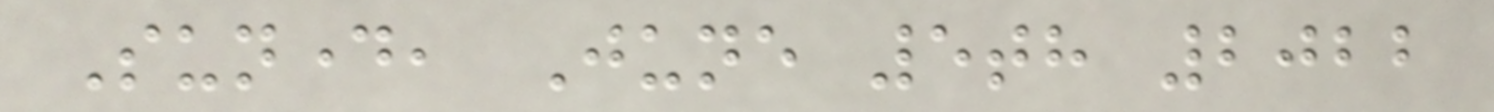Sunday, June 5th 2022
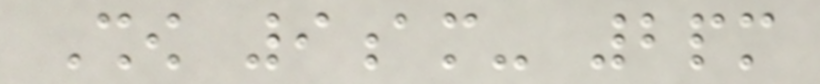Show 9am- 2pm
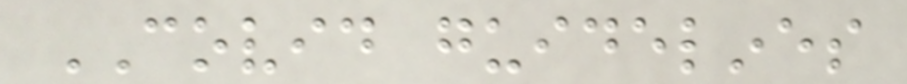COVID guidelines
